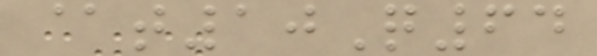@t10Q64
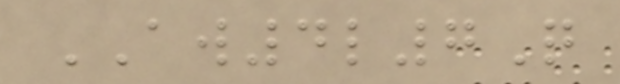AW4l7Q
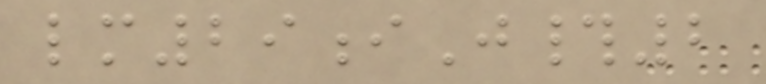lm29iJ#2
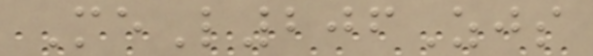MeL206Zjs
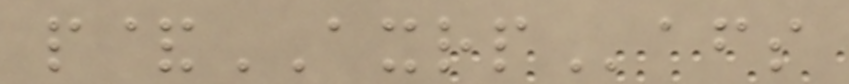p&AXRPafs
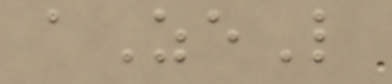aZeL
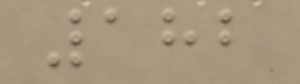182
